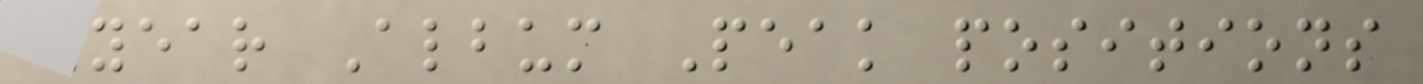Year Album Peak positions
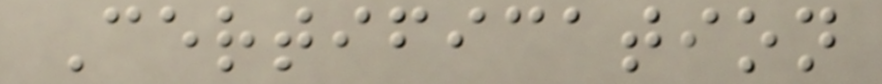Certification
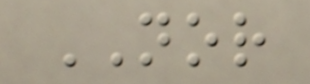NOR
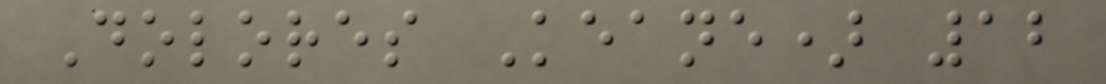Dolores Keane) 12
